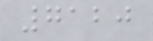7120
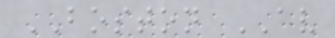BOSTON AV
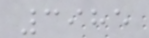3985
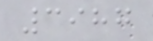3987
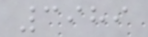3989
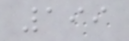199
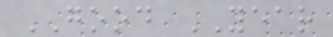GOOD YEAR
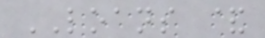LOANS &
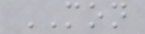MON
